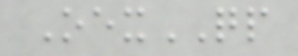OexQP
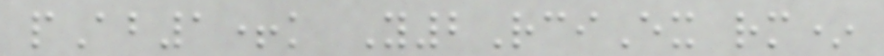pAb1+k Y2RciEx rm*
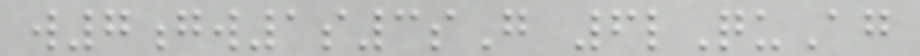w7gw1s3sG 6lQuAg
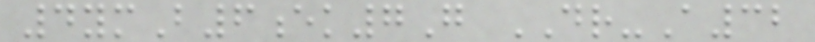4ymB6ek7G DR-A32
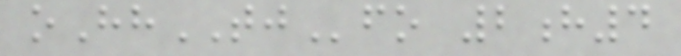oHhTJfo 2h4
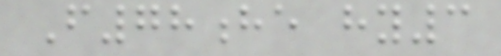F78he hy3
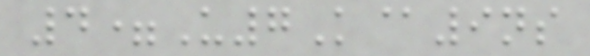4=U7K@9ns
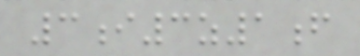3i3z1f
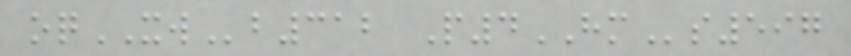oqXWb312 P4HMs597
